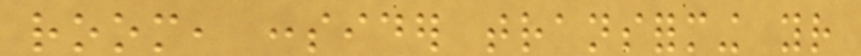room, consider transforming your
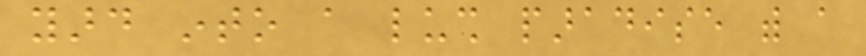yard into a lush paradise with a
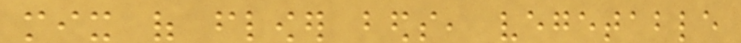mix of flower beds, vegetable
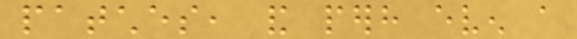patches, and perhaps even a
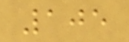105
